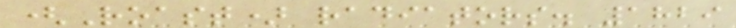(Roast) radiators. 1829
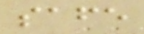safe
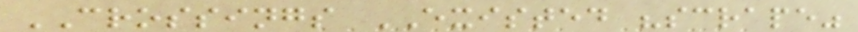CROSSINGS EXISTED "scrape"
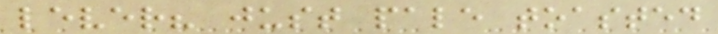lever? just pale toasted
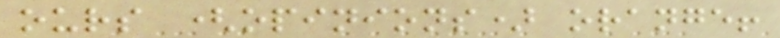ours (opinions) orange!
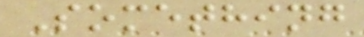Something
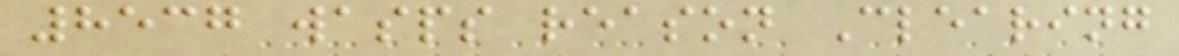8537 wasps reason Clearing
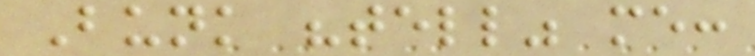Bunk "tell" me:
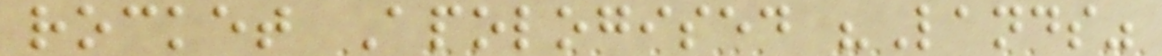rocket Apologised "Lands"
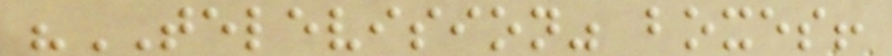"TELEVISION" boxes!
